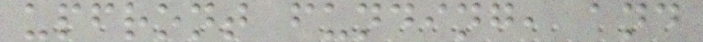upfront funding, and
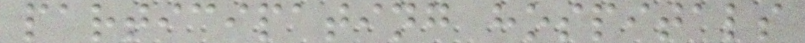participating hospitals
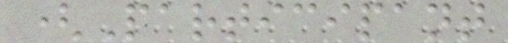(Participant
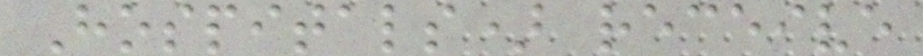Hospitals) receive
